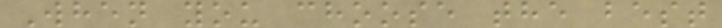When you choose the best
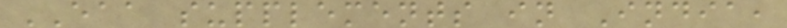EAA supplements in India,
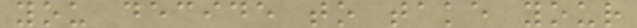you decide to take your
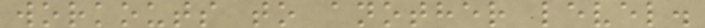workouts to another level.
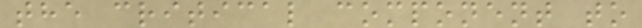the critical component to
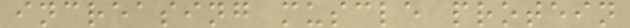increasing muscle protein
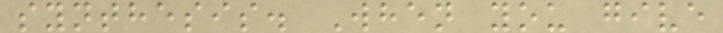synthesis. When you give
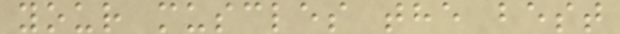your muscles the best
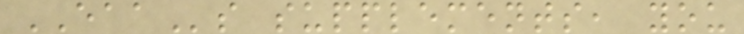EAAs supplements, you
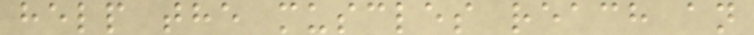help the muscles reach an
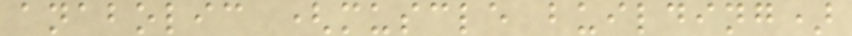anabolic (muscle building)
